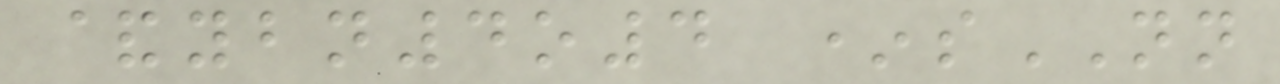&ybn4o4 *sNN
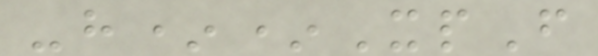-h**XpF
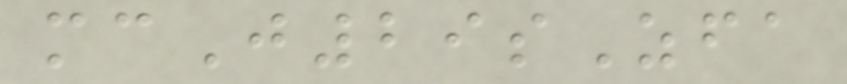mcJ29sZfa
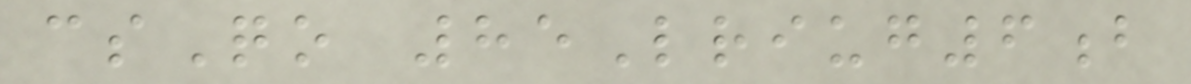csQo 85Lriug6b
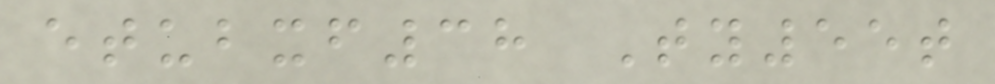etubxf38 Ty55t
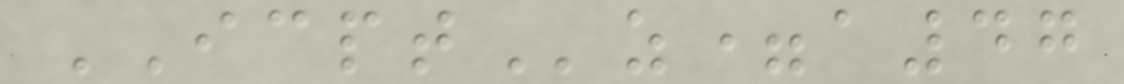ICPTz=a47
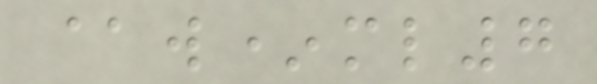@w*ml7
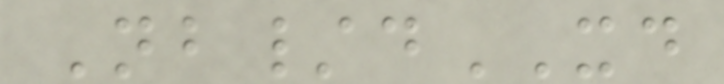Nb/dXD
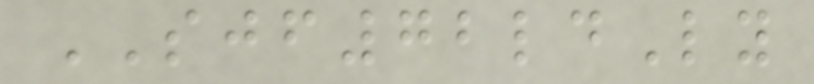SJF72ldLy
